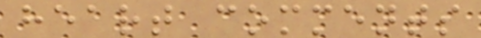heart comments
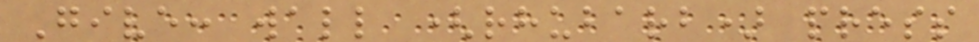Give: wall (rhubarb) press
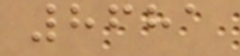8681
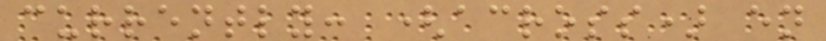currently: (across) en
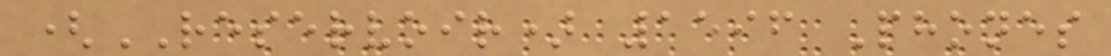(RESERVOIR) 1596 Phones
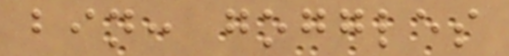bin: goggles
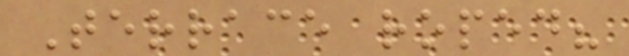Terrace roped?
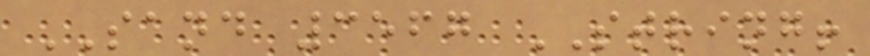SAND 3567 STRING!
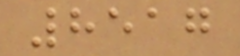8517
